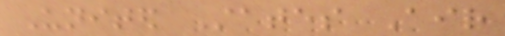United States Air
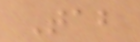Tab
